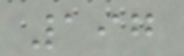197
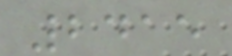2415
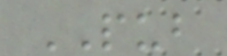PUB
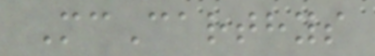McCarthys
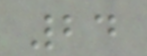24
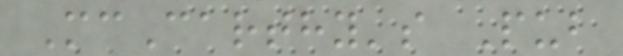McCarthy's Pub
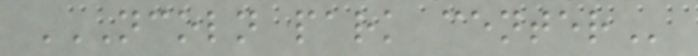NCOLN PARK CENTER
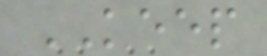KEEP
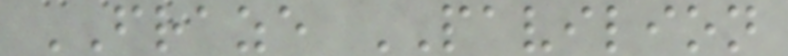FRAZE PAVILION
